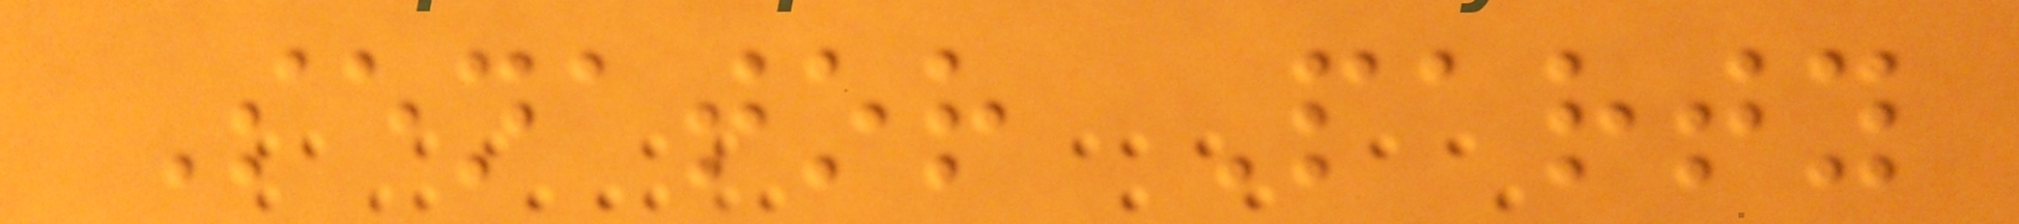Senator Party
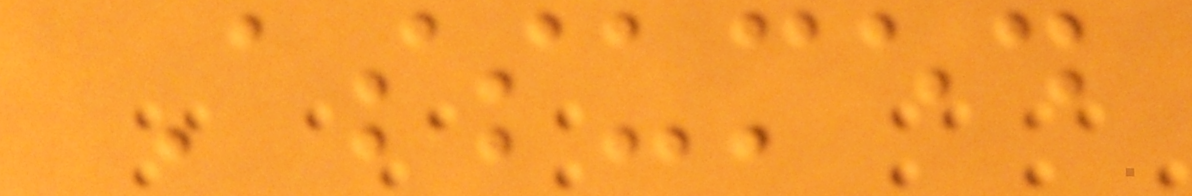Assumed
